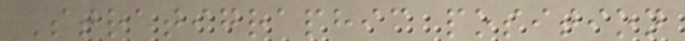Stratigraphic position
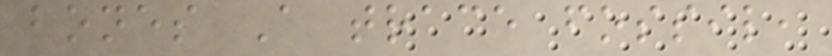bones A trace fossil,
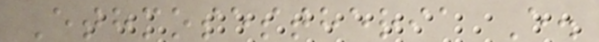Ethmosestheria E.
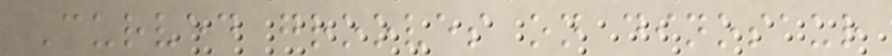Curved grooves on dinosaur
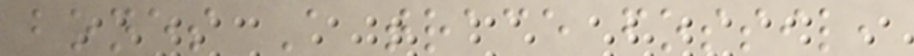bones A trace fossil,
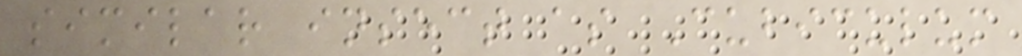similar insect as Cubiculum
